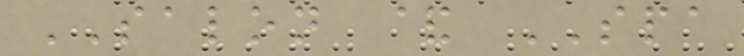SALON & SPA
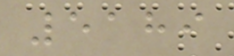5189
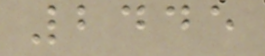2445
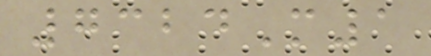7324M1
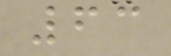63
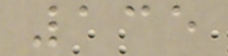135
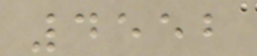4552
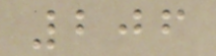206
